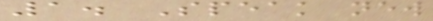1. Speak new
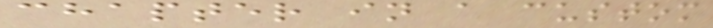chapter in a custom
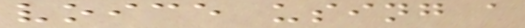voice using a
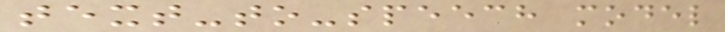text-to-speech model
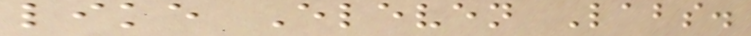like Eleven Labs.
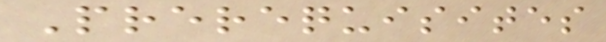Prerequisites
